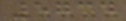5734
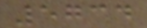5734
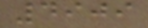4909
